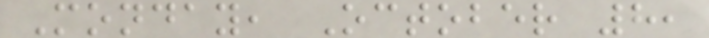Monday, October 8,
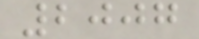2007
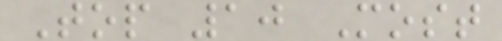Top 10 Most
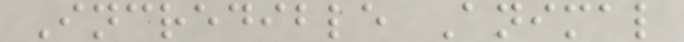Incredible Animal
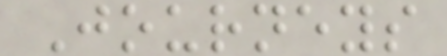Journeys
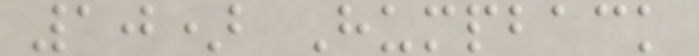10) Humpback
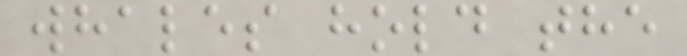whales hold the
